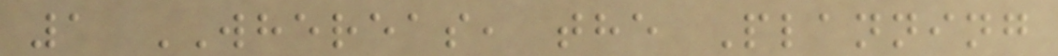1 WHEREAS, the Planning
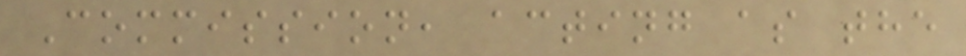Commission, acting as the
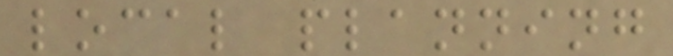local planning
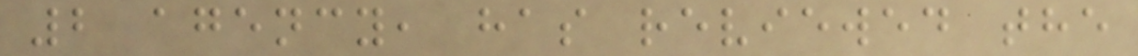2 agency, has reviewed the
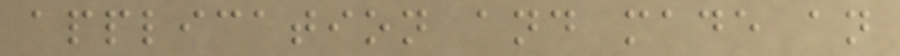application and made an
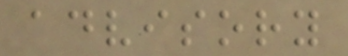advisory
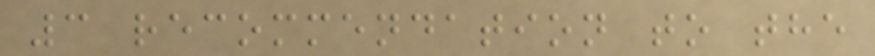3 recommendation to the
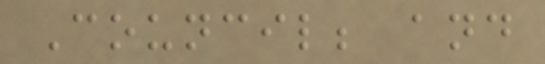Council; and
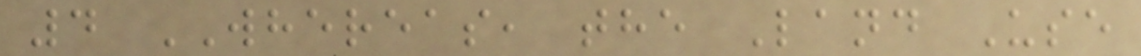4 WHEREAS, the Land Use
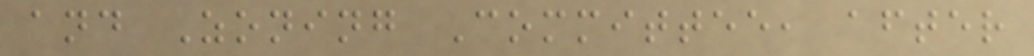and Zoning Committee, after
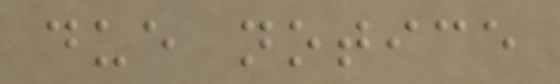due notice
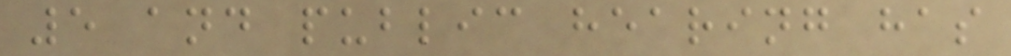5 and public hearing has
